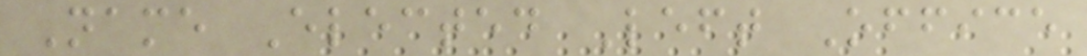Name Elected Left Office
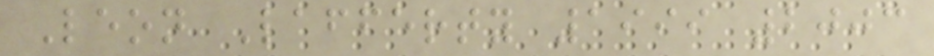Leon Lafferty 1999 2003
